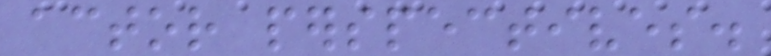actor perspectives.
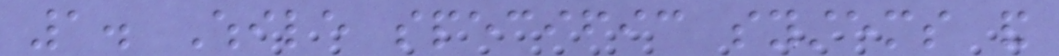1. While specific systems and
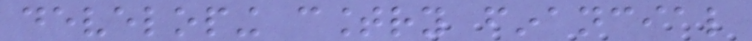developing country financial
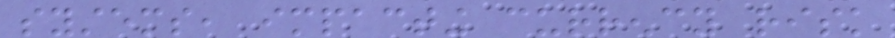systems, impacting currency risk
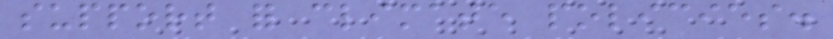support for climate policies.
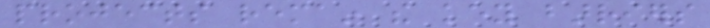projects remain the key barriers
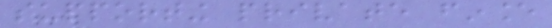supporting private finance
